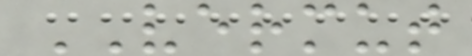VERMUT
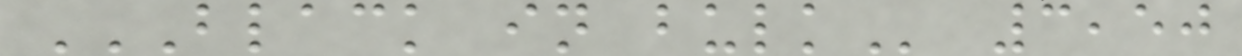BLACK IN BULK 3,50
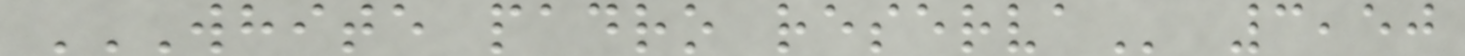WHITE PADRO RESERVA 3,50
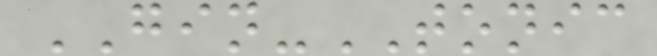GIN-TONIC
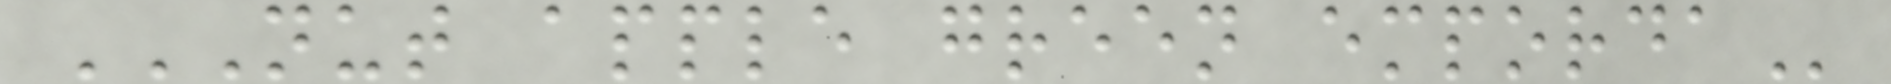NUT APPLE GREEN EMPORDA
